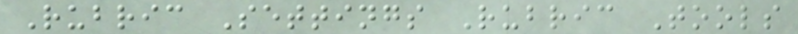Rubric Settings Rubric Tools
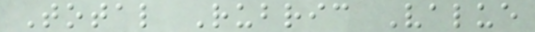Total Rubric Value
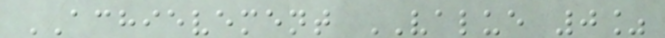ACHIEVEMENT VALUE 0%
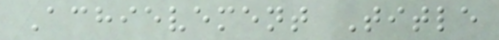Achievement Title
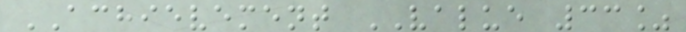ACHIEVEMENT VALUE 33%
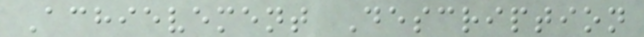Achievement Description
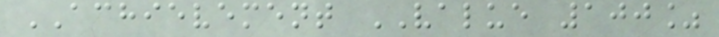ACHIEVEMENT VALUE 100%
